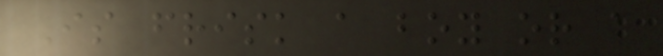Is frisk a boy or a
